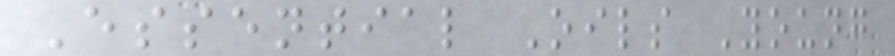Essential Oils Young
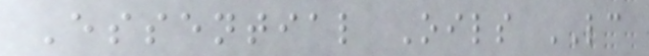Essential Oils LC
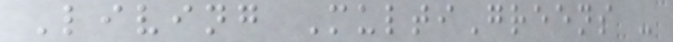Living MultiGreens -
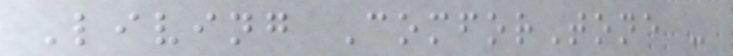Living ComforTone -
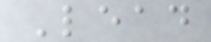Lead
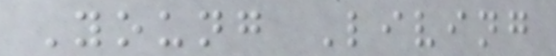Young Living
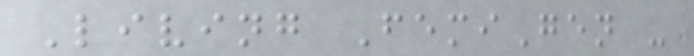Living FemiGen -
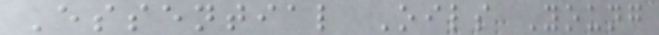Essential Oils Young
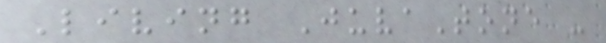Living JuvaTone -
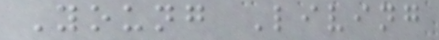Young Living
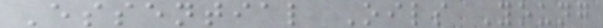Essential Oils Young
